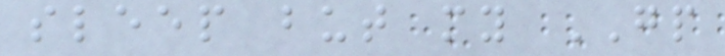sleep but my GP
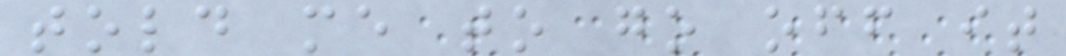told me to go off it
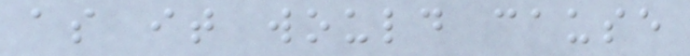as it would cause
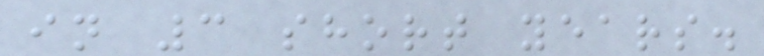in 3 short years.
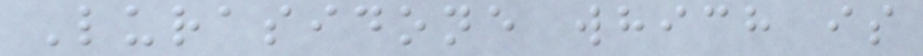Lurasidone which is
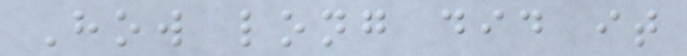How long did it
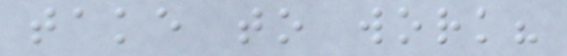take to work?
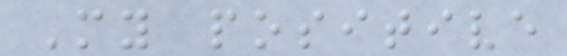My positive
